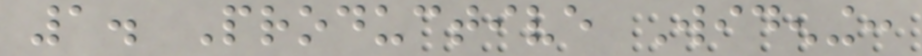1. Productive Widening:
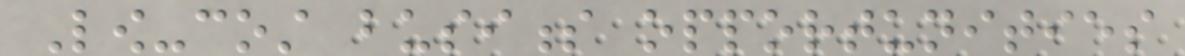Low-cost business opportunities
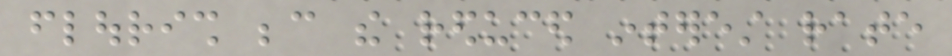flourish because the reduced interest rate
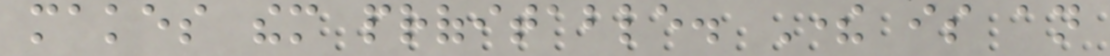makes them profitable. There is an
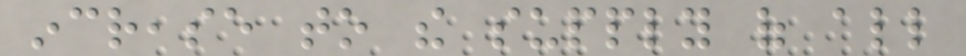increase to the supply of all
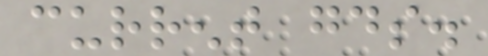current goods.
